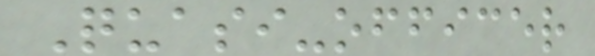Quasi-officer
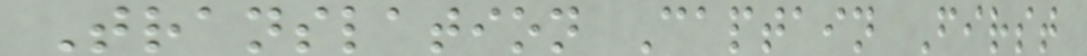Translation Captain First
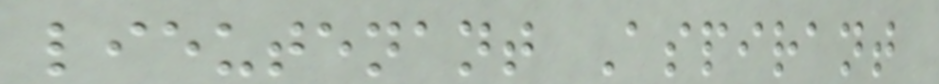lieutenant Aspirant
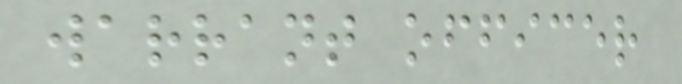warrant officer
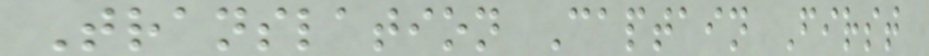Translation Captain First
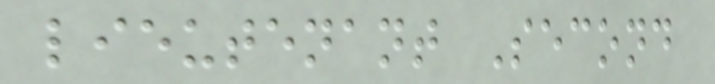lieutenant Second
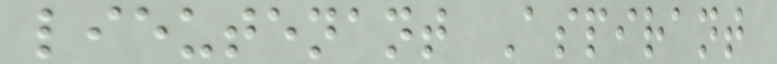lieutenant Aspirant
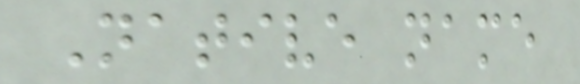Native name
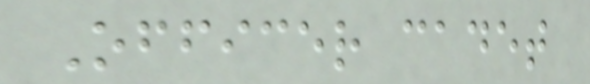Officer cadet
